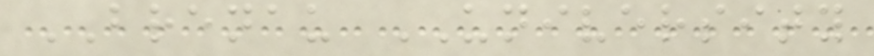BRENAU UNIVERSITY
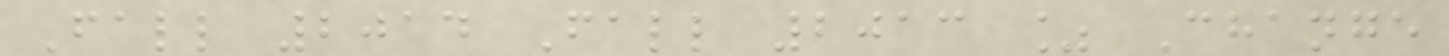Fall 2014 Fall 2013 % Change
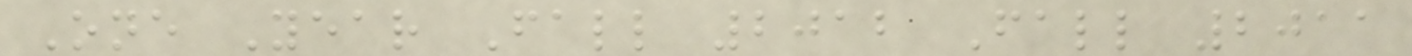One Year Fall 2012 Fall 2011
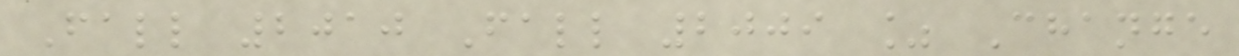Fall 2010 Fall 2009 % Change
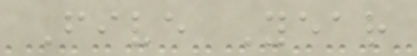Five Year
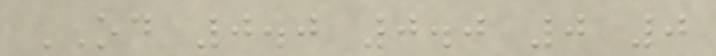OD 0.0 0.0 0 0
